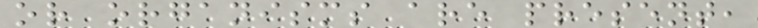or organisms are present,
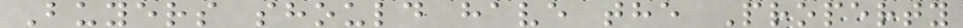Buyers should have the Property
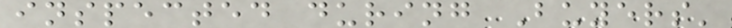inspected during Buyers'
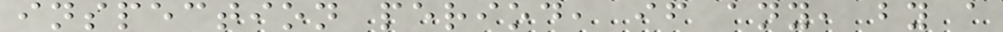inspection period, if any, by a
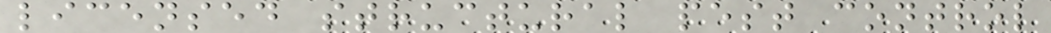licensed structural pest control
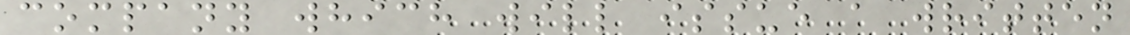company which will issue a written
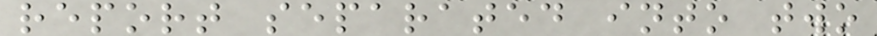report separated into two
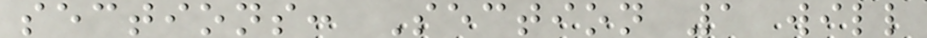sections: Section 1 will
